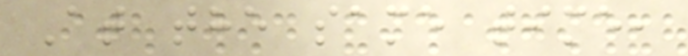At the same time,
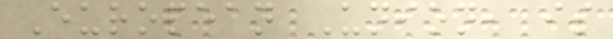European Union, is
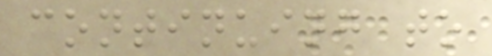continuing to
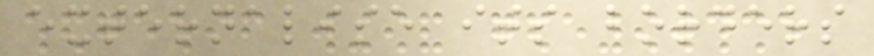externalise its borders
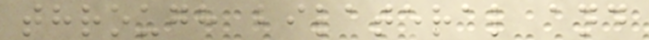through bilateral and
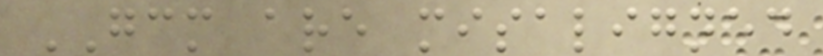GCM are misaligned
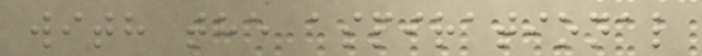with the aspirational
